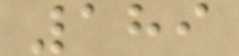189
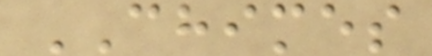CHIMES
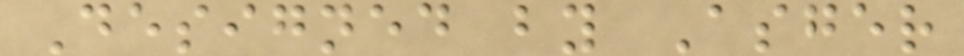Designed by Asger
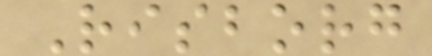Risborg
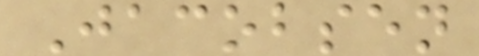Jacobsen
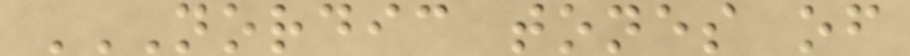NORDIC TONES OF
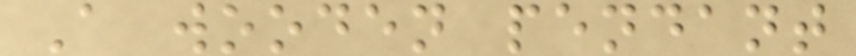A wooden pendant
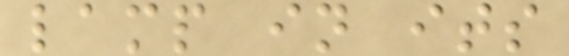lamp in its
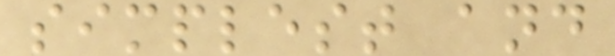simplest and
